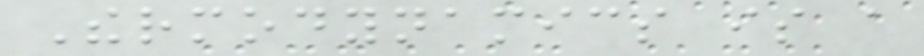Thermodynamics is a
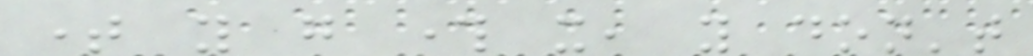time you go through it, you don't
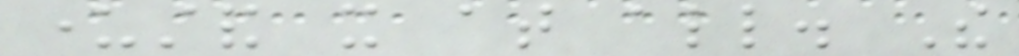understand it at all. The
